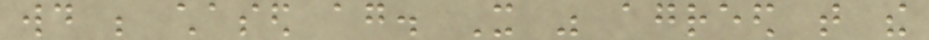would be chased again. It was agreed that the
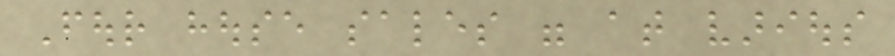Four house sales were at various
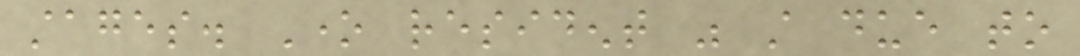stages. One resident was still due to
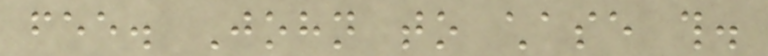fee. John to chase this.
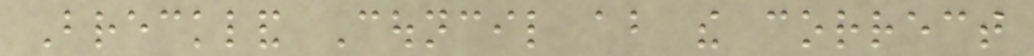Breckland Council about the correct
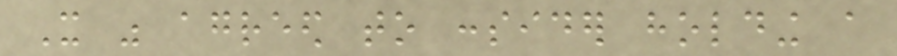It was agreed to consider holding a
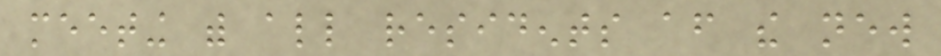meeting with all residents after the new
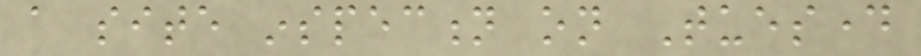a site inspection on Tuesday
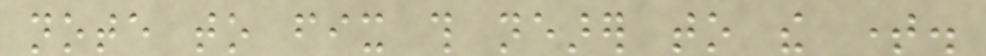note to fix this nearer to the time.
